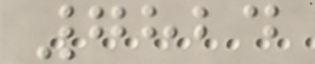7824
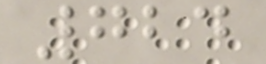724
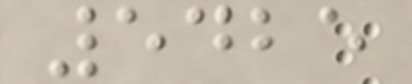5425
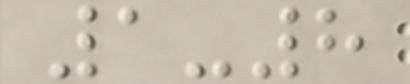1-8
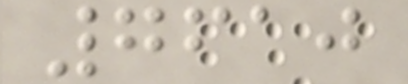7610
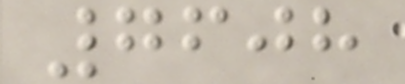7608
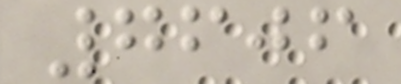7606
